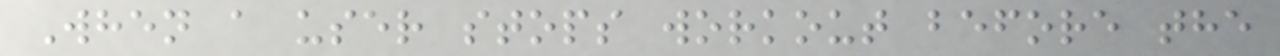When a user stops workout before the
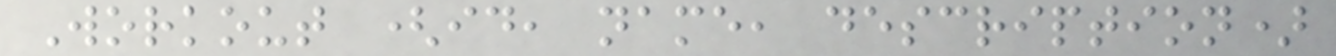Workout (id, name, description)
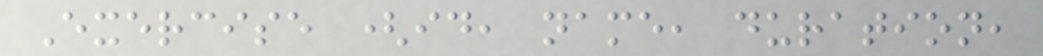Exercise (id, name, duration,
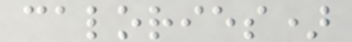calories)
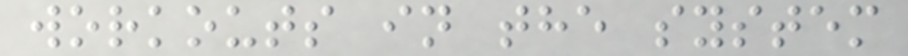workouts in the system
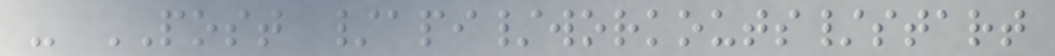- POST /api/workouts/start
